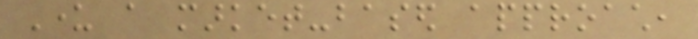Under a market-based approach,
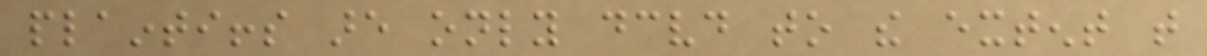plaintiffs are only deceived to the extent that
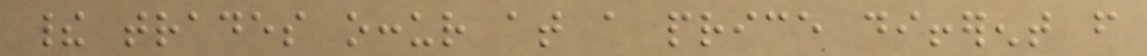their trades occur at a price different from
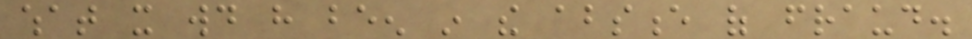what it would have been in the absence of fraud.
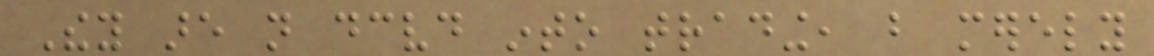They are not deceived into trading, but merely
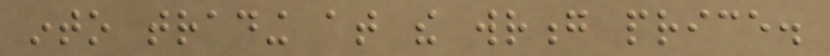into trading at the wrong price.
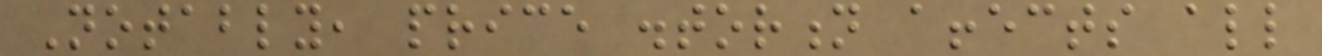Notably, price distortion affects all
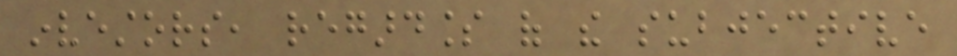investors, regardless of the subjective
